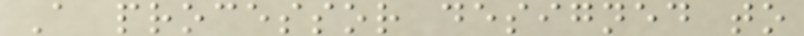A processor designed to
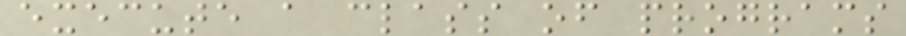execute a class of programs
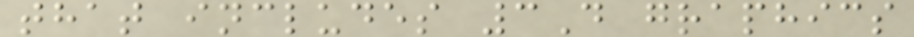that includes 3D graphics
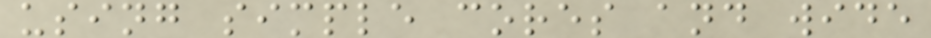using simple cores and wide
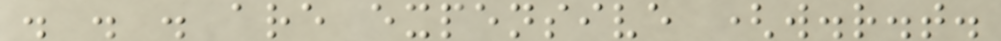. . . are expensive (w.r.t.
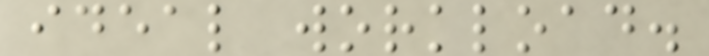ideal workload.
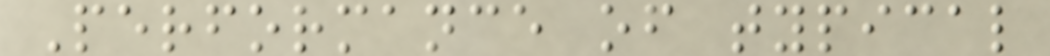Performance of typical
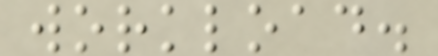workload.
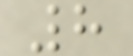8
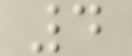4
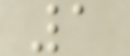1
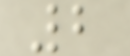2
